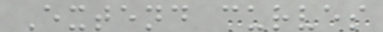Extend curves
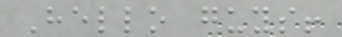Hello guys!
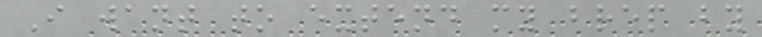I want to extend my brep by
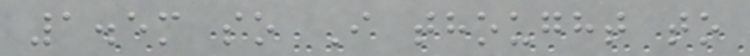1.5m so I thought to
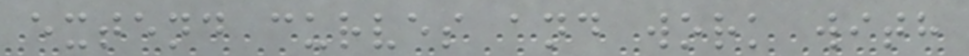extend curves and work with
